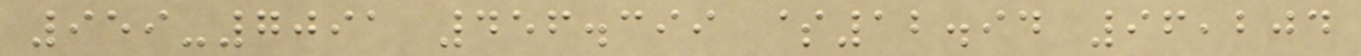959-7091 456.399 $12.94 96,204
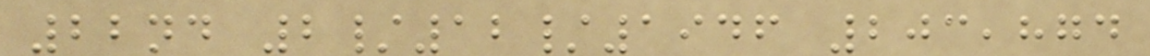22nd 2/12/1946 203,874
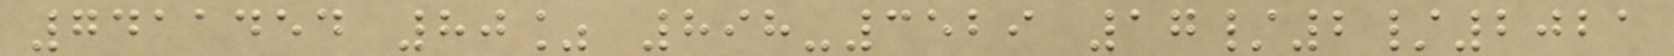7411454 80% 898-3529 17/2/2021
